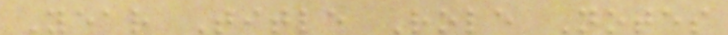Year Title Role Notes
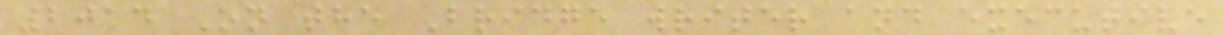2014 On the Bridge writer and executive
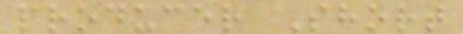producer Short
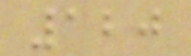120
